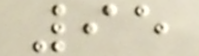95
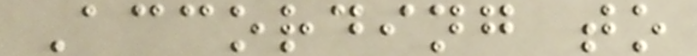According to
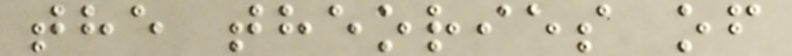the theories of
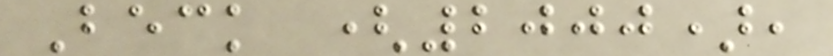Beck (2000),
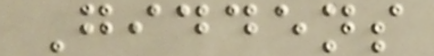Giddens
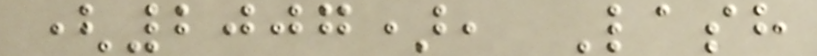(2007), Lash
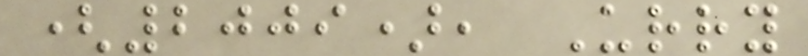(2009), Urry
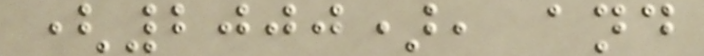(2000), and
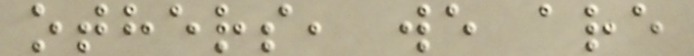others, we are
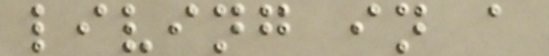living in a
